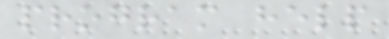program help
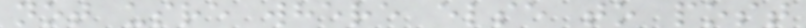not usre where else to post
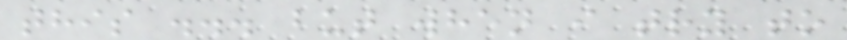this ... but when i try to
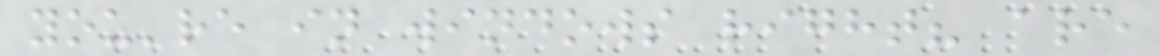you're in windows right? are
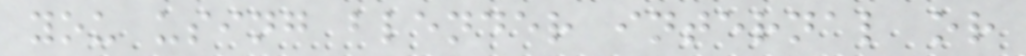you using blender internal or
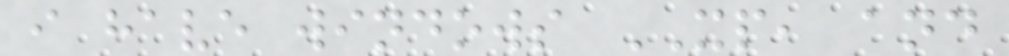i have windows XP, and
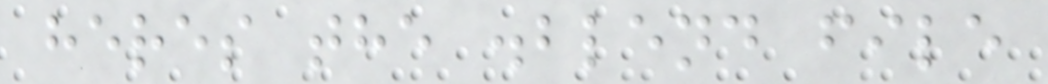heres the .blend file
